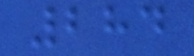284
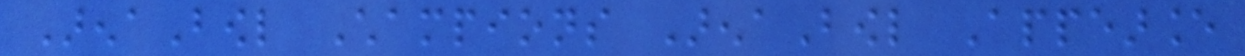ArenaBowl Champions ArenaBowl Appearance
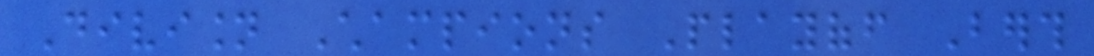Division Champions Playoff Berth
